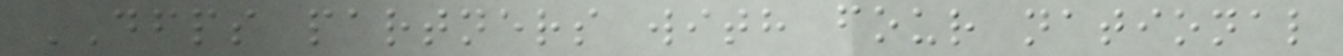DFPS partners with four national
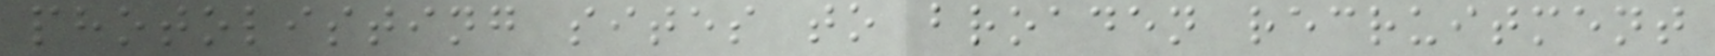photolisting sites to broaden recruitment
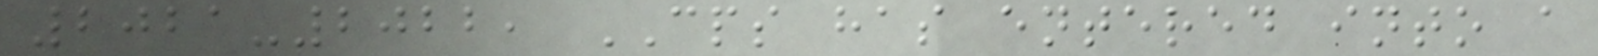2021-2022, CPS has entered into a
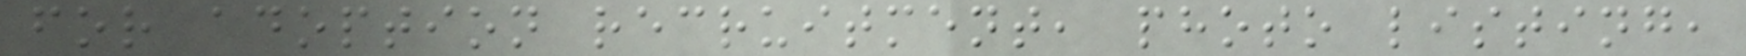for adoption recruitment, photo listing,
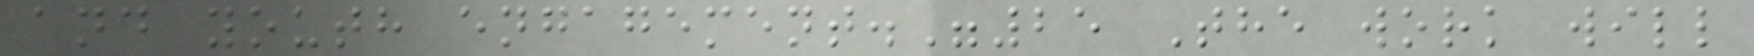and youth engagement."25 The work will
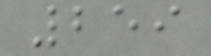259
